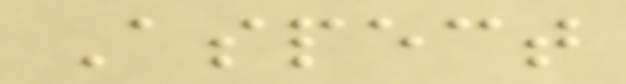Aspect
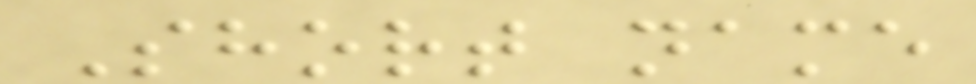Short name
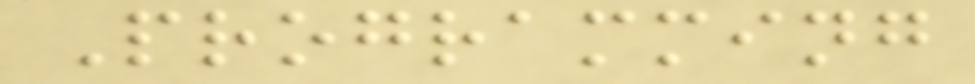Programming
